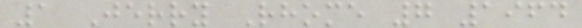1 Jerry Rhome 7 1964
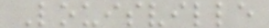Louisville
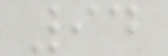94
